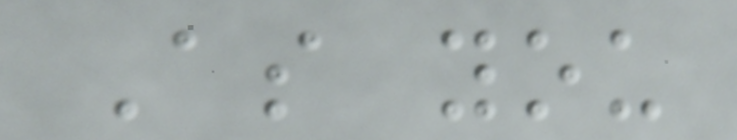As you
